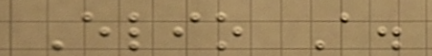Elio A.
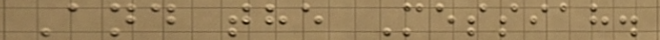And the Messiah.
